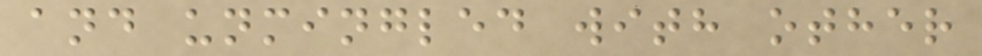and unmingled with other
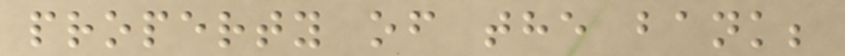property of the bank;
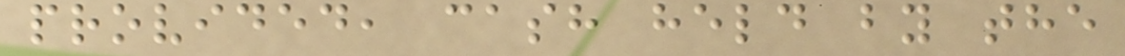provided, cash held by the
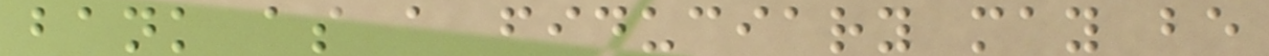bank as a fiduciary may be
